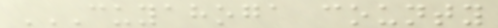CUYAHOGA COUNTY
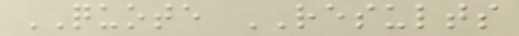QUOTE RESULTS
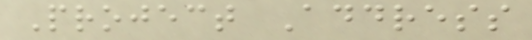Project Address
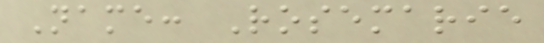Name: Rosemarie
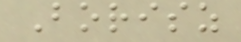Borisz
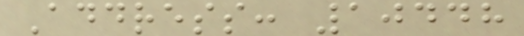Address: 10448
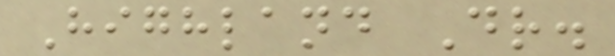Highland Dr.
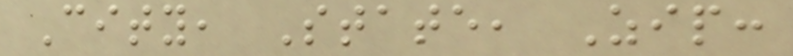City, State, Zip:
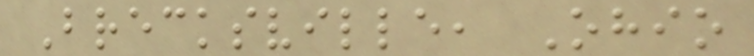Brecksville, Ohio
